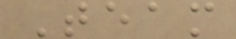Team
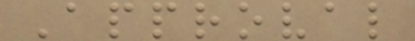Approval
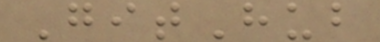GitHub
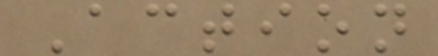Action
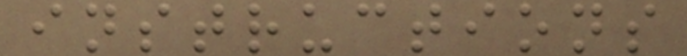instructions
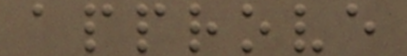approve
